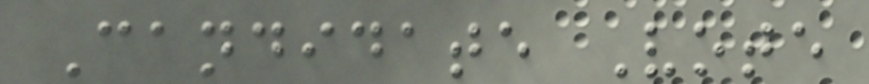Candidate Vote
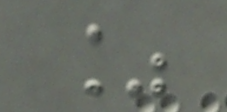%
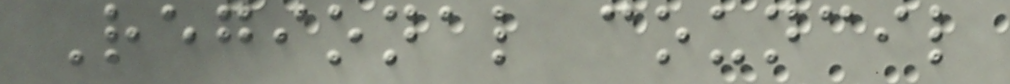Regional council
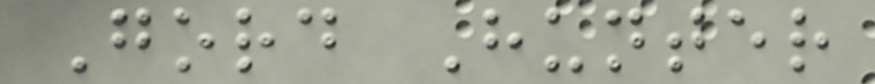Gord Hunter
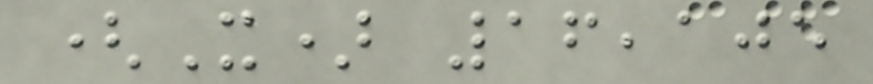(X) 16,105
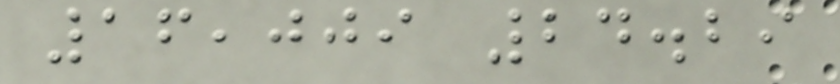16,009 24.29
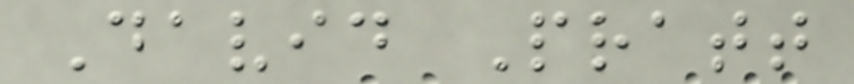David Pratt
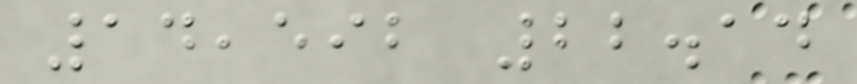14,592 22.14
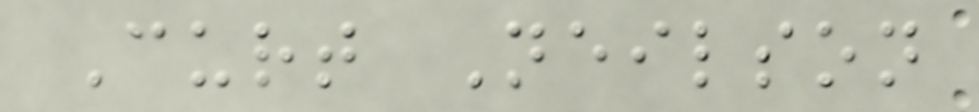Curt Neilson
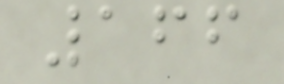166
